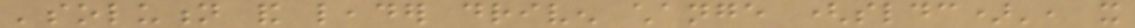'solution and leader driven change (sldc)', it
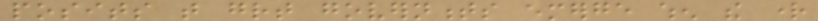posits that great governments emerge when the right
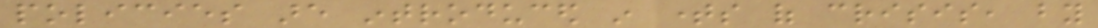policies are introduced in times of crisis, by
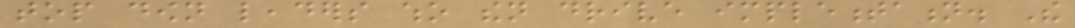top down leaders who then drive implementation. The
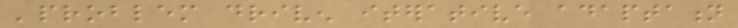'problem driven iterative adaptation
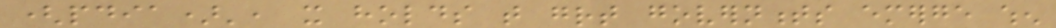(pdia)', it holds that great governments emerge when
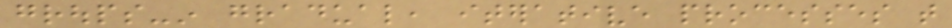groups-in gradual, iterative processes that
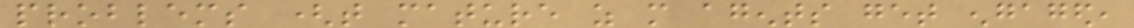problems (that mature as more agents get engaged,
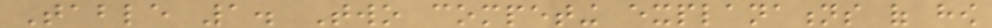Table 1. Two competing explanations of how
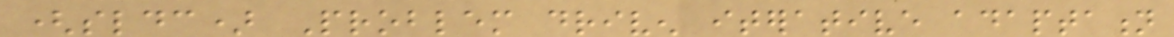(sldc) Problem driven iterative adaptation
